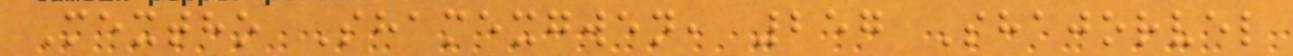Mextho Shamexgwen, 257 Shajorvel
